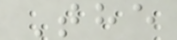The
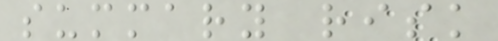summary risk
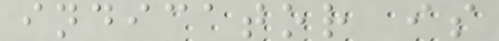indicator is
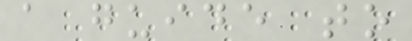a guide to
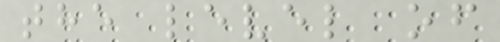the level of
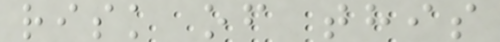risk of this
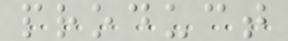product
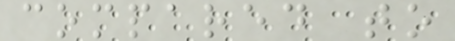compared to
